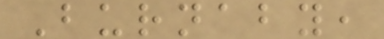Burnaby,
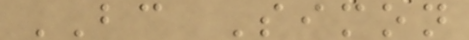BC Simon
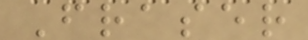Fraser
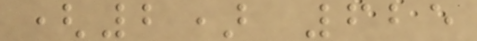(2) 625
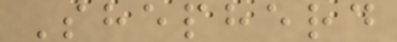Shepherd
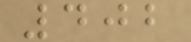402
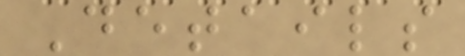Details
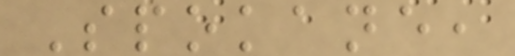Spokane,
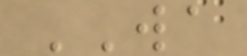WA
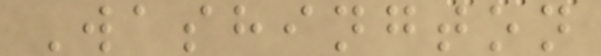Washington
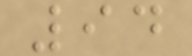94
